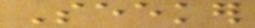Seeker
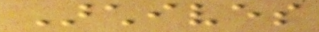Archives
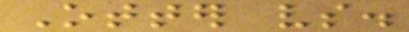Otter vs.
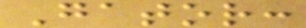Gator:
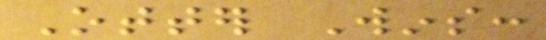Otter Wins:
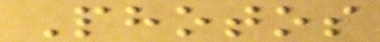Photos
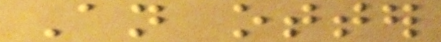An otter
